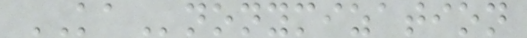KAnonymization
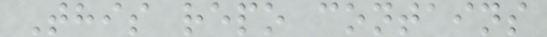This repo contains
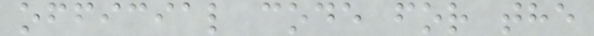official code for the
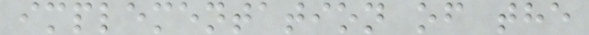implementation of the
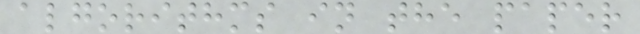algorithms in the paper
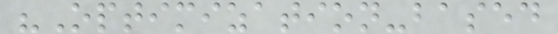"Optimization-based
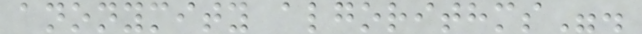anonymity algorithms".
